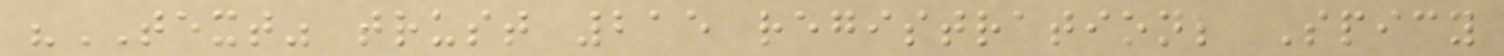"TEXT" trust 215 registration; Spicy
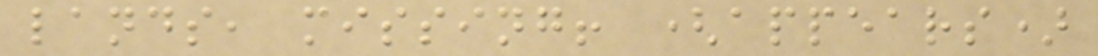lands, missing! (appears)
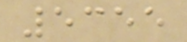5355
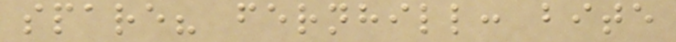spare? fernhill: bite
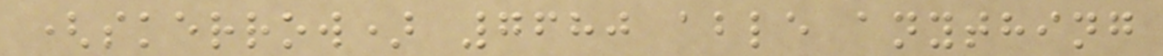(skerrow) 7680 able anything
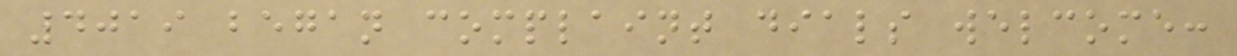4019 began complaint dials welcome:
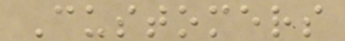Customers
